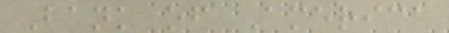Bank of America
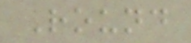Round
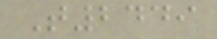T2449
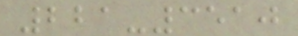221-3510
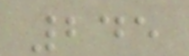245
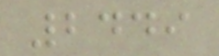2449
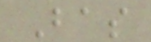Bas
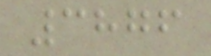3876
